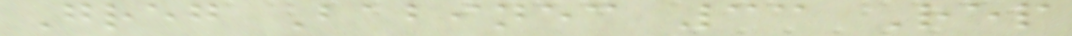Greg Babinec 33 Rep
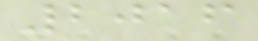2016
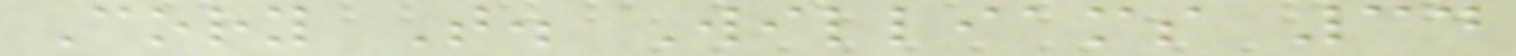Cory T. Williams 34
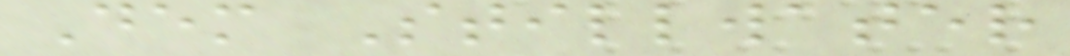Dem Stillwater
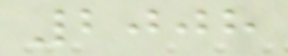2008
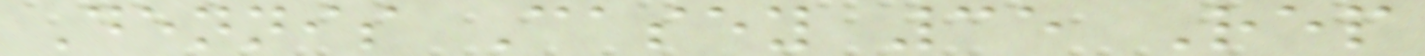Dennis Casey 35 Rep
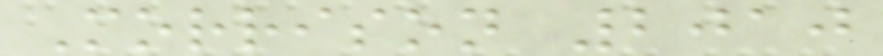Morrison 2010
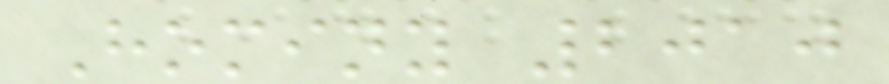Hominy 2010
